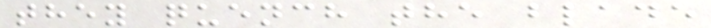they quench the blade
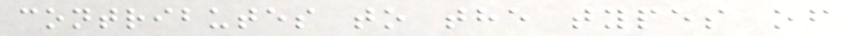contributes to the types of
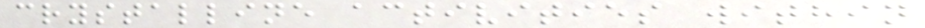crystalline activities within
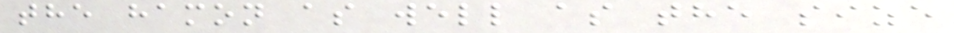the hamon as well as the size
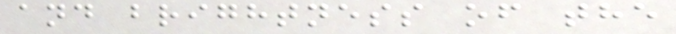and brightness of the
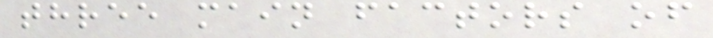three main factors of
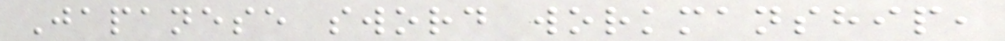Japanese sword workmanship,
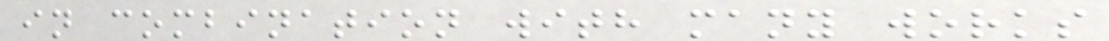in combination with many works
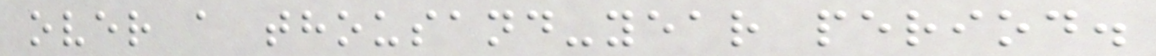over a thousand-year period.
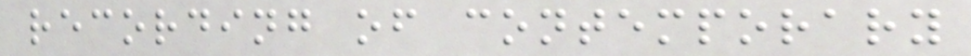recording of contemporary
